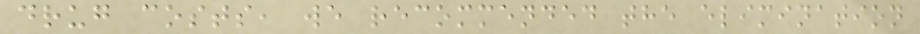drug costs, we recommended the elimination
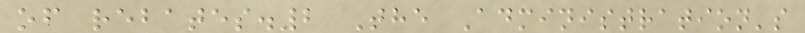of rebates.2 The Administration's
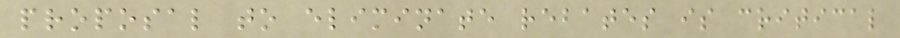proposal to eliminate rebates is critical
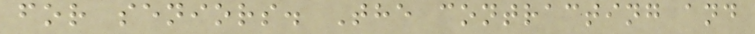for seniors. The contracting and
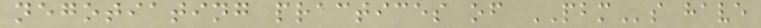negotiating practices of PBMs have
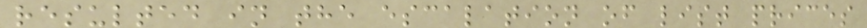resulted in the escalation of list prices
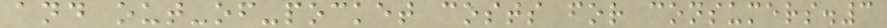and out-of-pocket costs for consumers.3
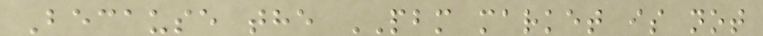Because the PBM market is not
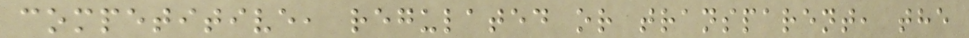competitive, regulated or transparent, the
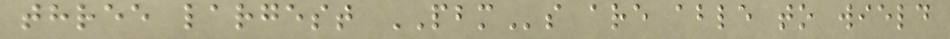three largest PBMs are able to wield
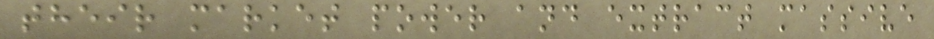their market power and extract massive
